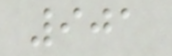901
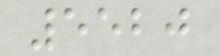5520
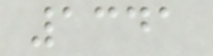1341
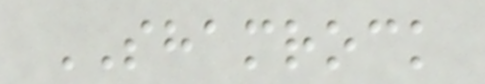SHAMROCK
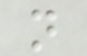n
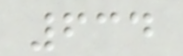634
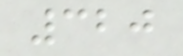320
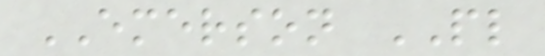EMERSON PL
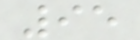95
